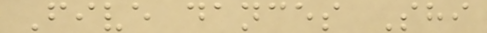Five dances Shi
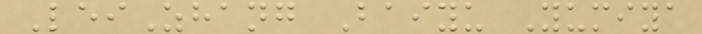LeiZhang Baiyu Yumiya
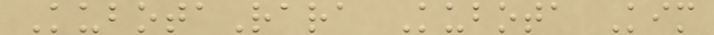KubotaRara Kubota Kim
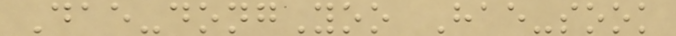Dae-dongYoo Hae-sook
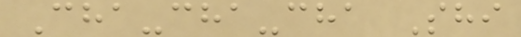Cha-cha-cha Shi
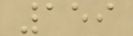159
